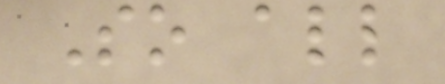So all
